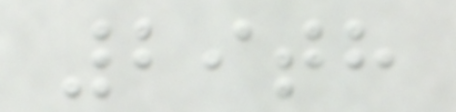29th
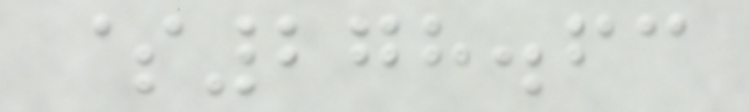$278.63
